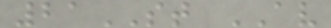21ST AV
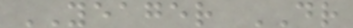YEAGER DR
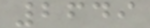2649
